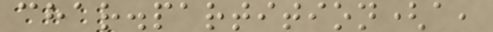char.partition(a,
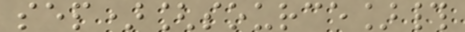sep)[source]#
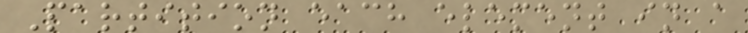Partition each element in a
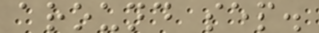around sep.
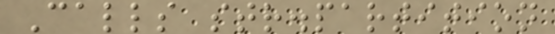Calls str.partition
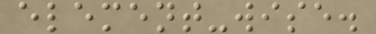element-wise.
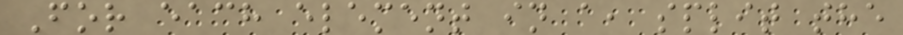For each element in a, split the
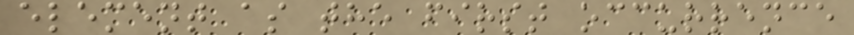element as the first occurrence
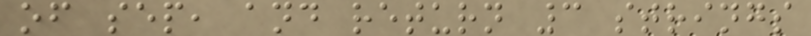of sep, and return 3 strings
